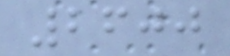2600
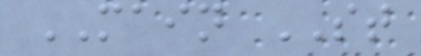MAIN ST
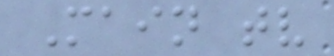Main tv
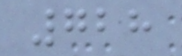728
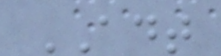ADT
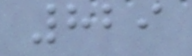829
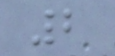2
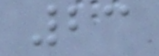23
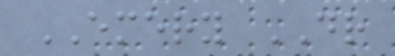EMERY DR
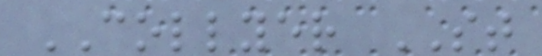COLLYER ST
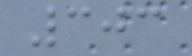303
